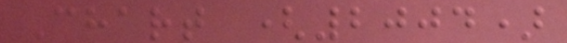Chart (2004)
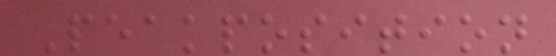Peakposition
